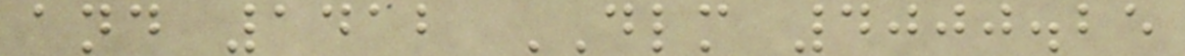and 1412 DLM 4000.25
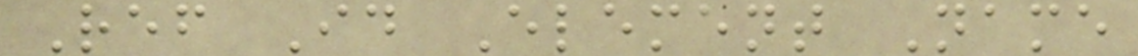Ref Id Element Name
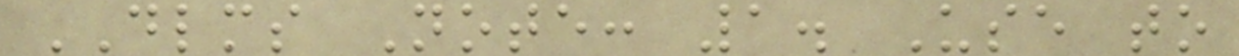DLMS Note: 1. Use to
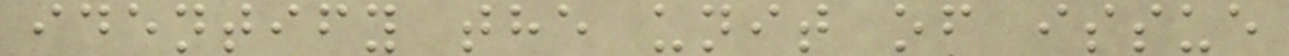identify the unit of issue
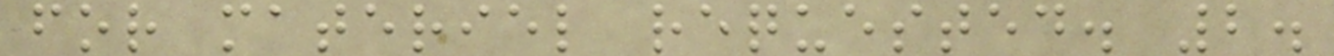for materiel requested. 2.
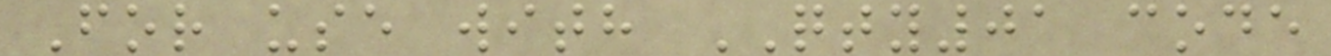For use with QTY01 code
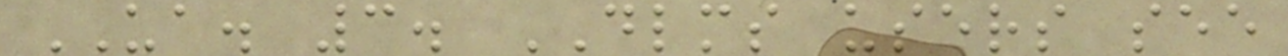UA. 3. DLMS users see
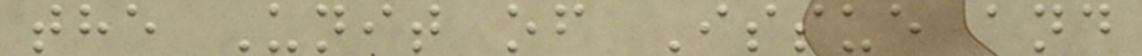the Unit of Issue and
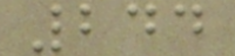244
